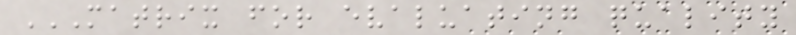MATRIX FOR EVALUATING QUALITY
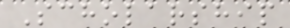Scholarship
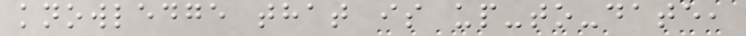knowledge that is up-to-date,
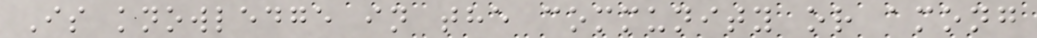Is knowledge in the community or among
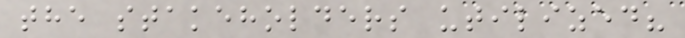the stakeholders utilized?
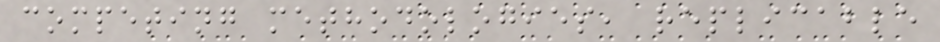competing methodologies, replicable
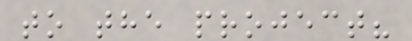to the project?
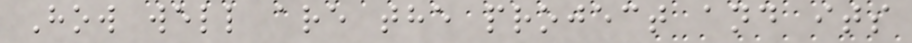How well are the project and its
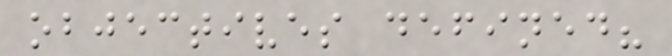objectives defined?
